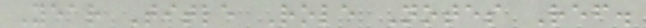Year Title Role Notes Ref.
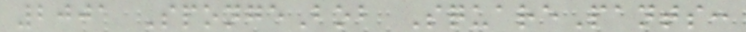2001 SpongeBob SquarePants:
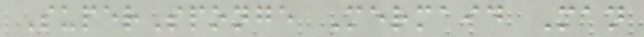SuperSponge Mermaid Man
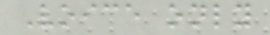Voice only
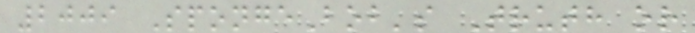2009 SpongeBob's Truth or
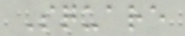Square
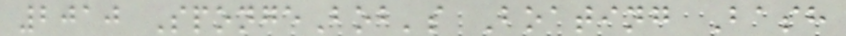2010 SpongeBob's Boating Bash
